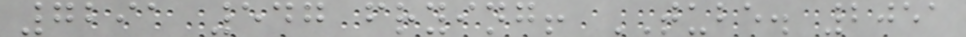7291 547 frying! TUBE. 2051
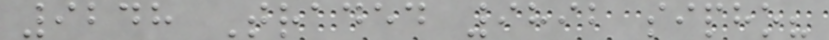9248 Traded 9892 sipho?
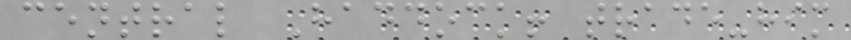central Haddock! trade-him
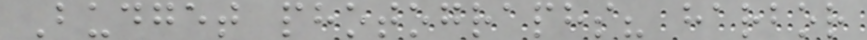Budget photographs? harbor
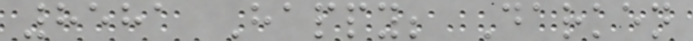8581 Happy; Darken
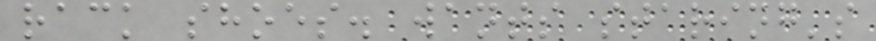rack shoes. wants staring's
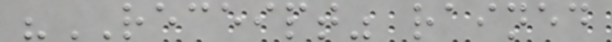"RECEIPT" rained
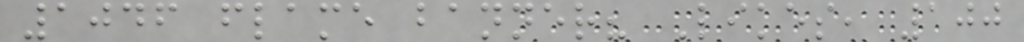1046 flame banner? Likes, 100
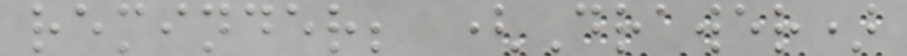reminder; (Drawer)
